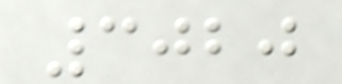3020
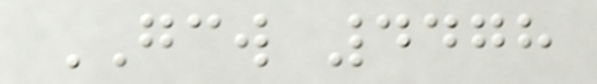GCW 4478
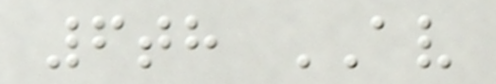6th AV
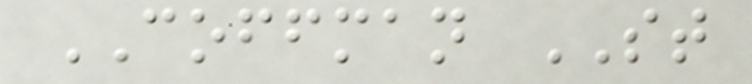COFFMAN ST
